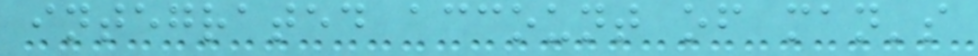integrated account of man's
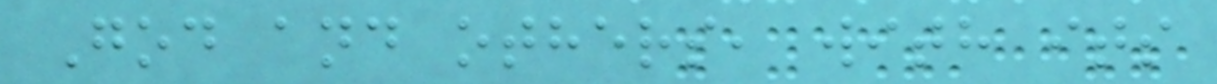God and others, with its
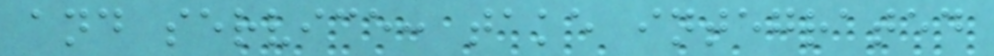and service: take integrated
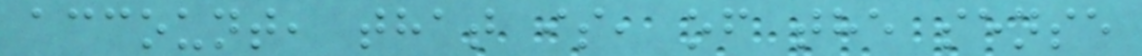account, that is, of the sense
